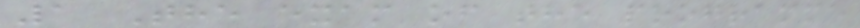1 The exam of the programme
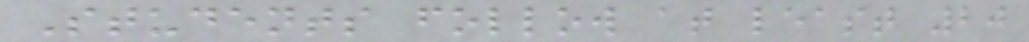Students follow at least 20
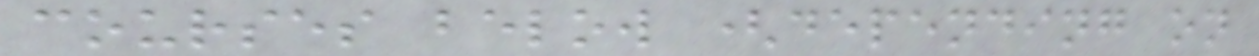courses below (depending on
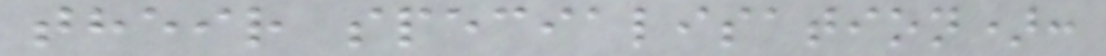their specialisation):
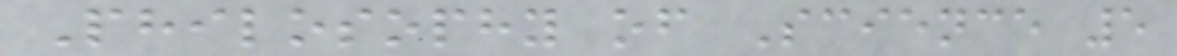Philosophy of Science 5
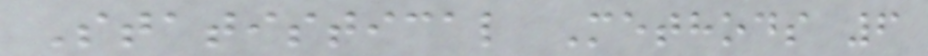Statistical Methods 6
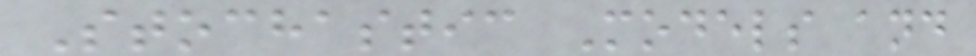Stochastic Models and
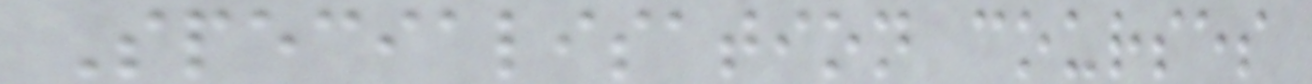Specialisation courses
